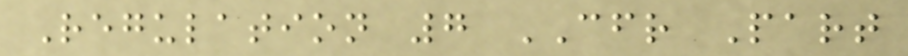Regulation 7 CFR Part
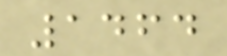1464
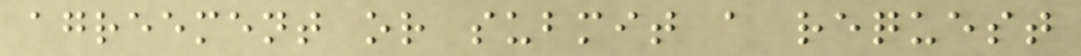agreement or submit a request
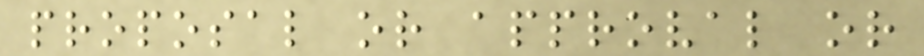proposal or approval or
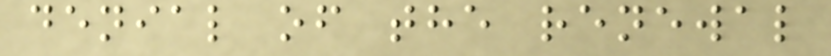denial of the renewal
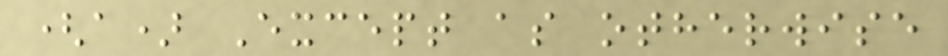(a) Except as otherwise
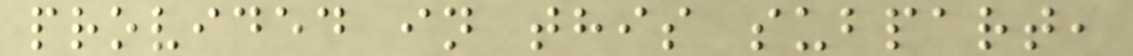provided in this subpart,
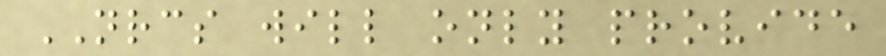NRCS will only provide
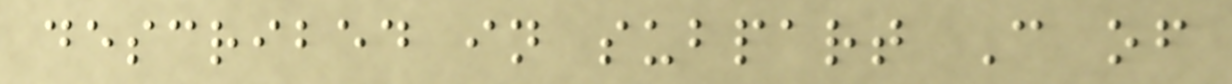described in subpart C of
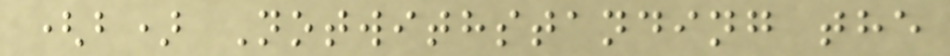(b) Notwithstanding the
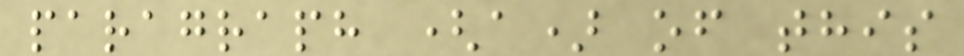paragraph (a) of this
